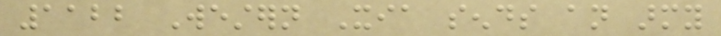1122 Western Xia sends an army
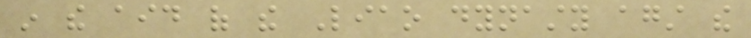in the aid of the Liao dynasty against the
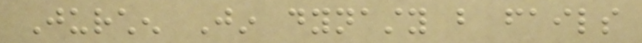Jurchen Jin dynasty but fails
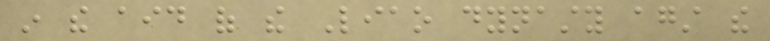in the aid of the Liao dynasty against the
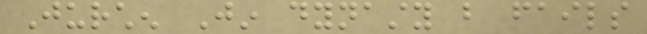Jurchen Jin dynasty but fails
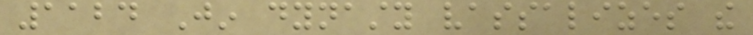1124 Jin dynasty vassalizes the
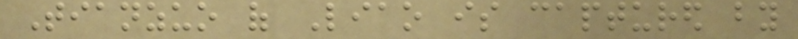Tianzuo of Liao is captured by
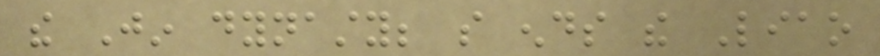the Jin dynasty; so ends the Liao
